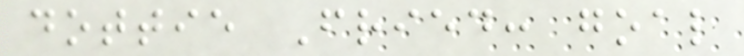dottie Fried: goal
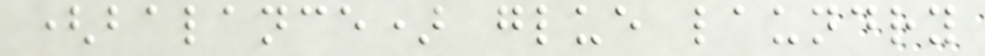(balance) glue laundry
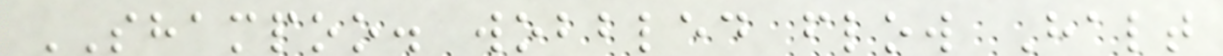SHAMPOO. wobbled flow Halt
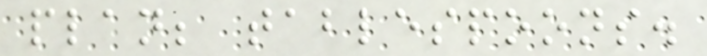plan; tablespoons.
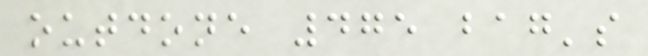outdone 475 bag's
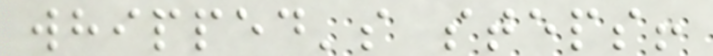whipped's steps!
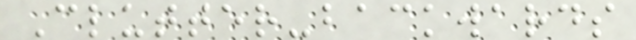Clutter-backwards
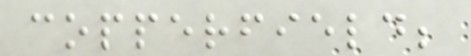copperfield;
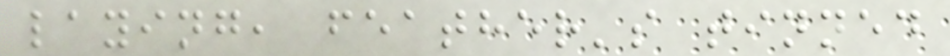laying, feather's tinned
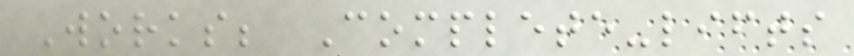Works; Complete-lifts
